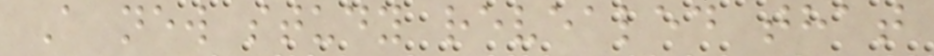A new study revealed that
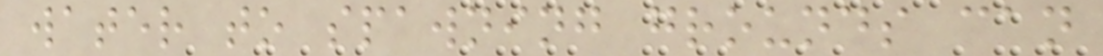water to spawning grounds can
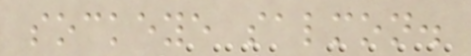sockeye salmon.
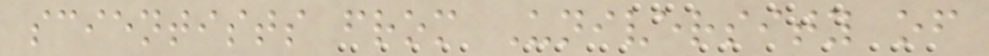scientists from University of
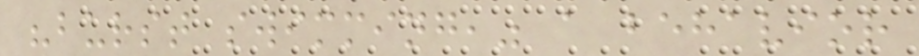"burst swimming," a behavior
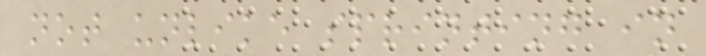not unlike sprinting in
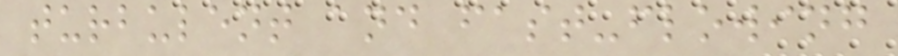turbulent and fast-flowing
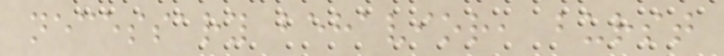necessary behavior, burst
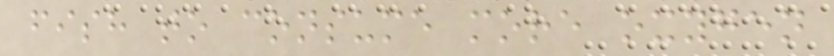fish to consume more oxygen
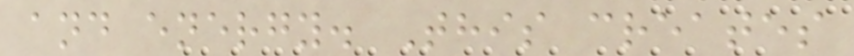and energy. This creates
